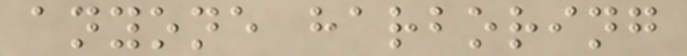anyone harboring
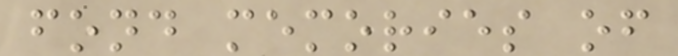fond memories of
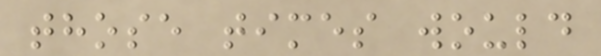those times would
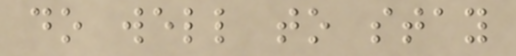do well to stay
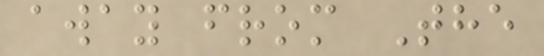away from The
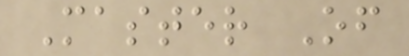Master Of
